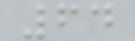64
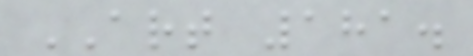ART 181.
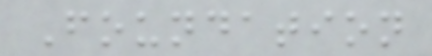Foundation
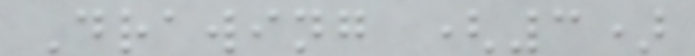Drawing (3)
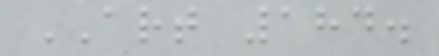ART 184.
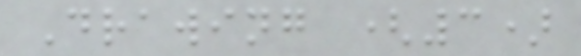Drawing (3)
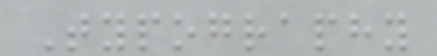Typography
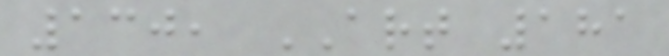130, ART 181
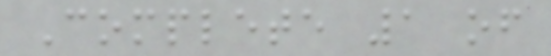Complete 1 of
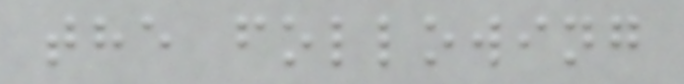the following
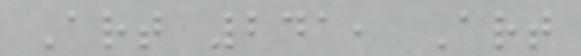Art 241, Art
